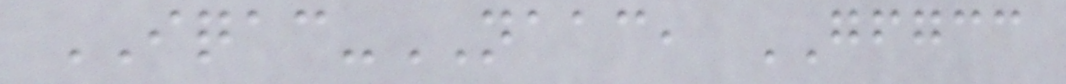IQAC-NAAC, GFGCC
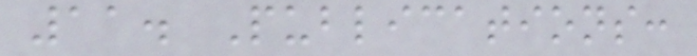11. Publications:
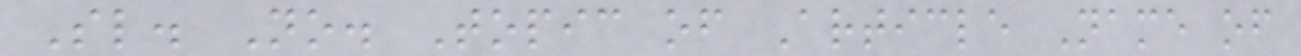Sl. No. Topic of Article Name of
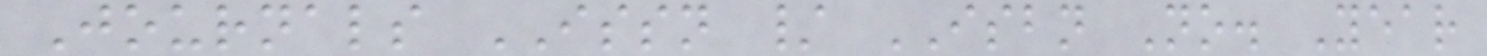Journals ISSN / ISBN No. Year
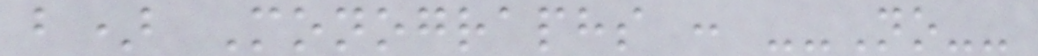b) Monographs : --No--
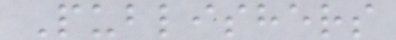Publishers
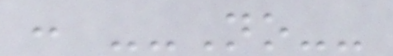: --No--
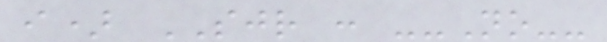i) SJR : --No--
